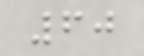60
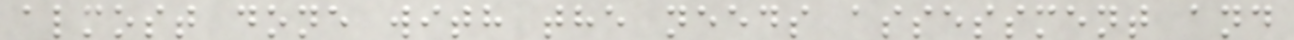almost done with the needs assessment and
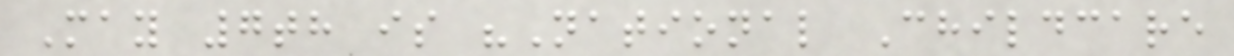May 7th is "National Childcare
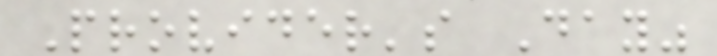Provider's Day"
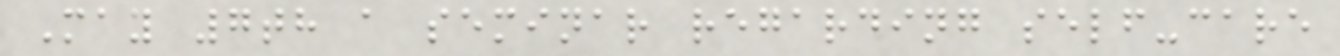May 7th a seminar regarding self-care
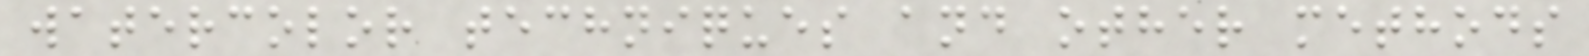watercolor techniques and other methods
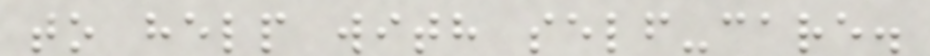to help with self-care.
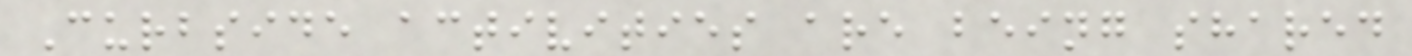Curbside activities are being shared
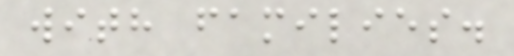with families.
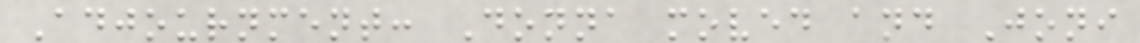Adjournment: Donna moved and Joni
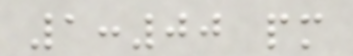1:00 pm
